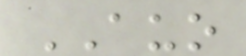AUO
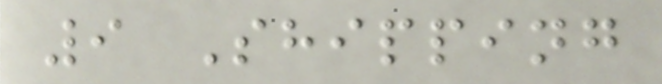9 Shipping
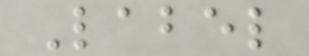Label
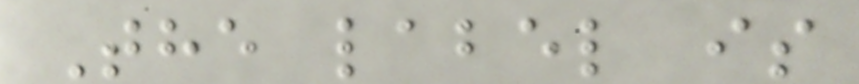The label is
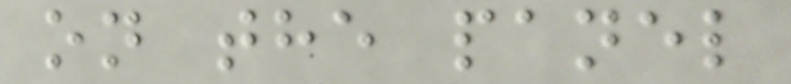on the panel
